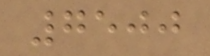7500
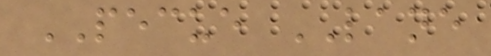PECUE LANE
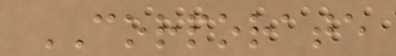CORPORATE
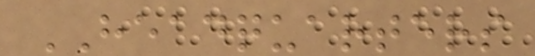HEADQUARTERS
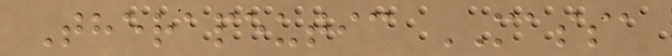Therapeutic MASSA
